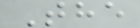The
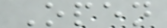Open
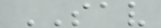SAV
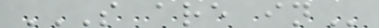S ARE IN
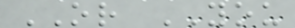OR YOU
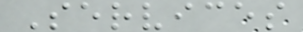Services
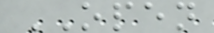OPEN
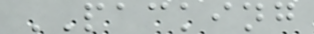PACKING
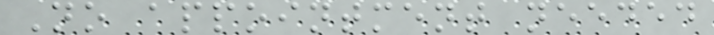No appointment needed
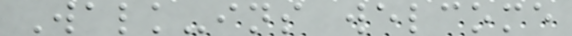Walk-ins welcome
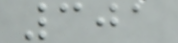301
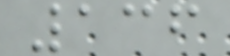136
